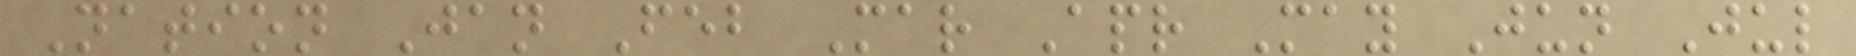Nation Jan Feb Mar Apr May Jun Jul
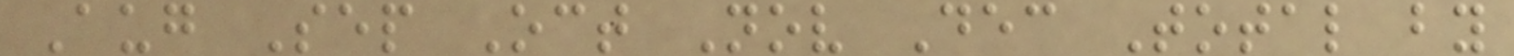Aug Sep Oct Nov Dec Total by
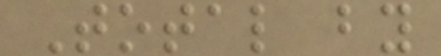Total by
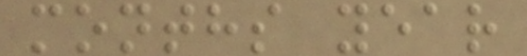months year
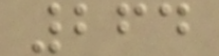264
